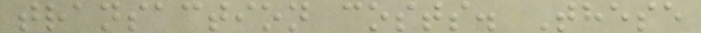transaction costs. These
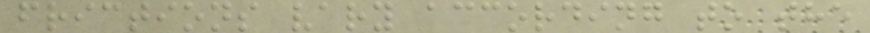frictions vary according to the
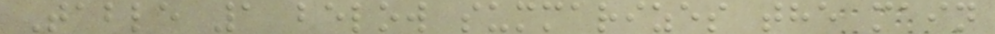Table 1 below summarizes the main
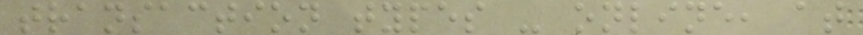transaction types - online, at
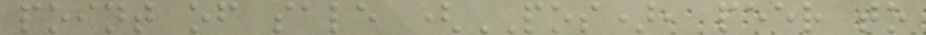point of sale (POS), peer to
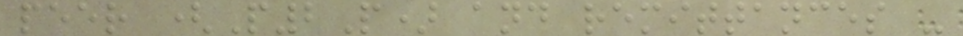peer (P2P) and remittances -
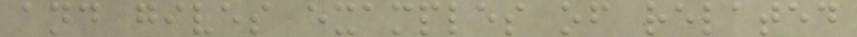and gives examples of related
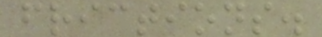frictions.
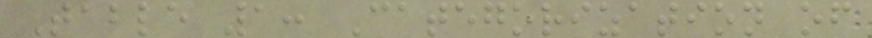Table 1: Categorization of
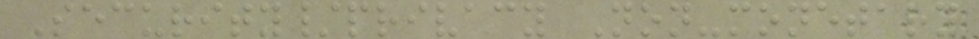Security/privacy Non-monetary
